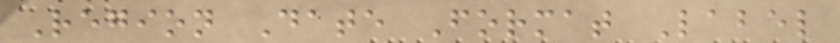Region Date Format Label
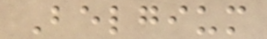Belgium
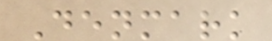Denmark
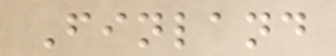Finland
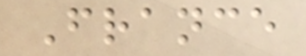France
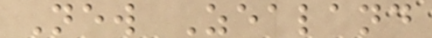New Zealand
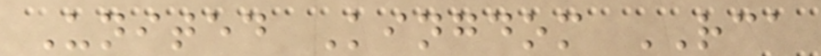United Kingdom RCA
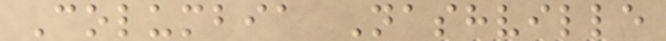Columbia Nashville
